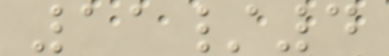11/4
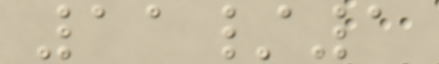11/1
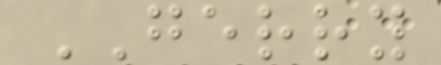GERRY
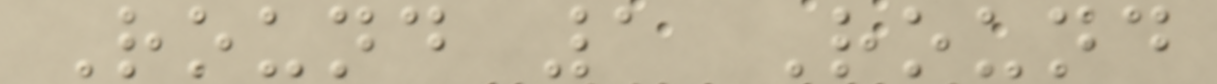Round 1 Round
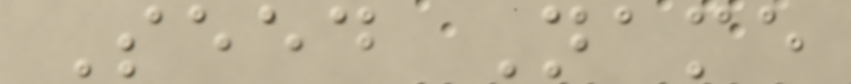Seed Name
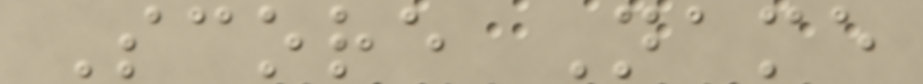Score Name
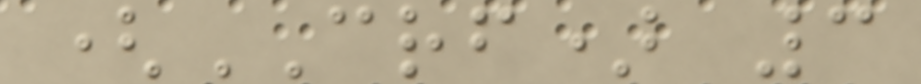(CRF) 3
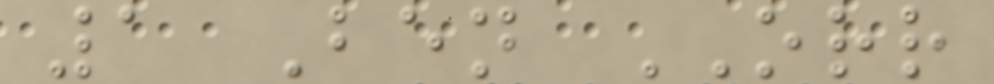1 Ben ORR
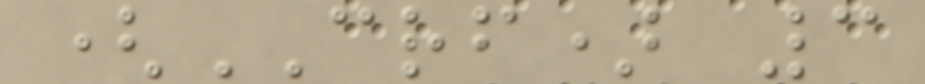(CRF) 3
